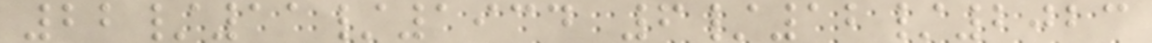22/11/1934 6/12/2023
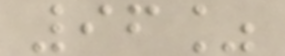96%
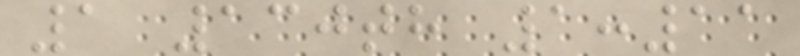1 130th 1:11
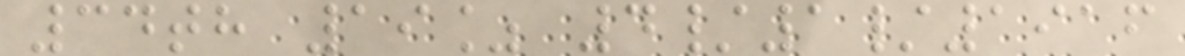34th 19% 4/1/1916
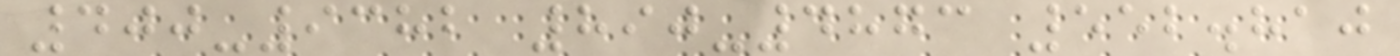400-9382 890-4873 552.810
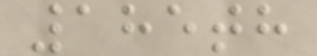185th
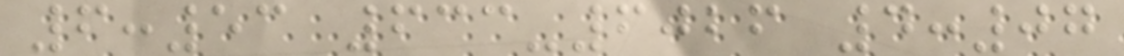6:53 633-6026 4:07
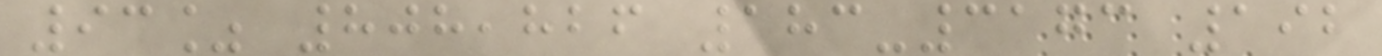93% 808,826 183-3173 192
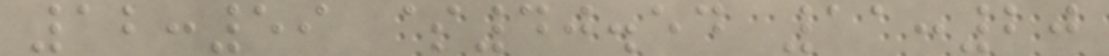12:59 $40.54 11:20
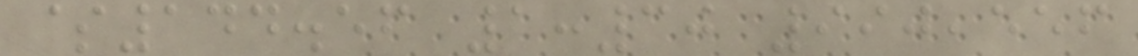$144.56 1:30 990,556
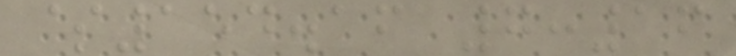$154.16 7:16
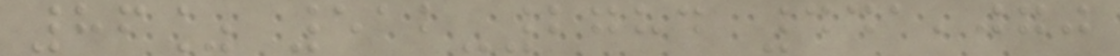86% 512-2784 441,070
